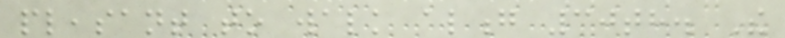pleasant to walk along 30th. The
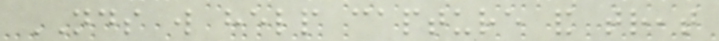NDS will help capture and treat
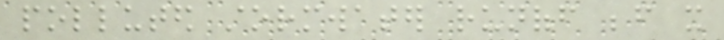polluted stormwater runoff before it
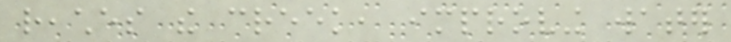reaches the creek, improving water
